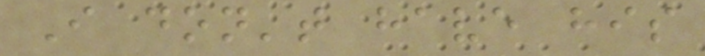I don't have his
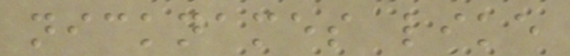nicknames like
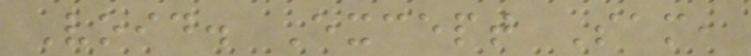Void. Except Sam,
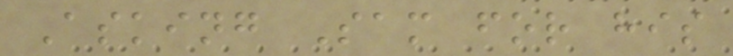Asking Sam for his
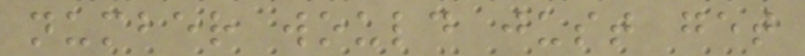number would just get
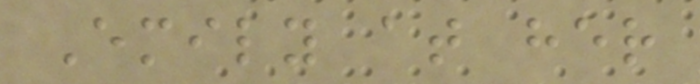Emily at her
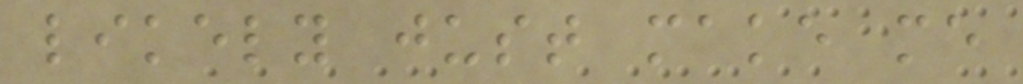likely just make me
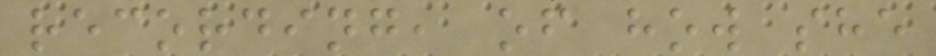recording, of how she
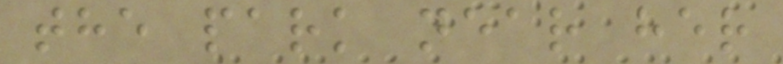the park near her
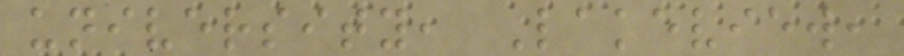university, Lakeview,
